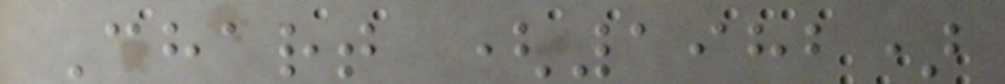Chart (1982)
